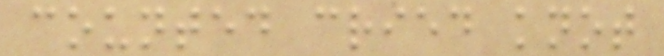counted cried knot
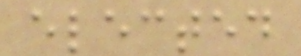elected
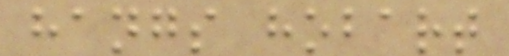hangs hobart
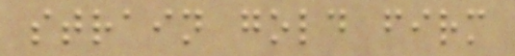strain gold firm
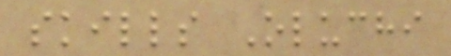skills Oluchi
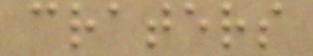craters
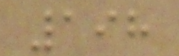198
